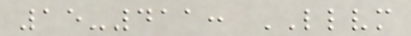15-411: LLVM
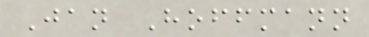Jan Hoffmann
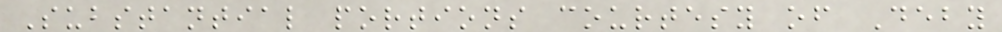Substantial portions courtesy of Deby
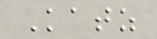Katz
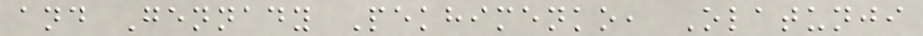and Gennady Pekhimenko, Olatunji
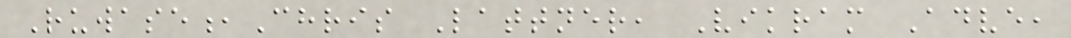Ruwase,Chris Lattner, Vikram Adve,
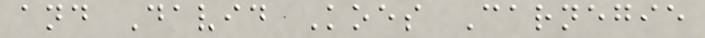and David Koes Carnegie
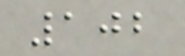102
